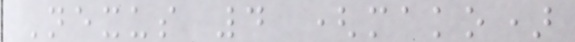Nexus 4 (mako)
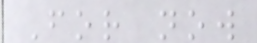For now
